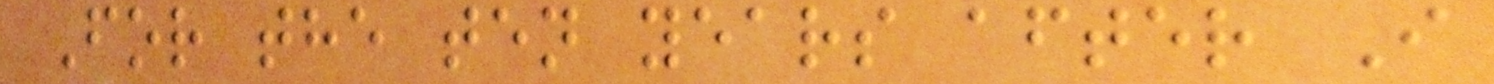For the ten years after I
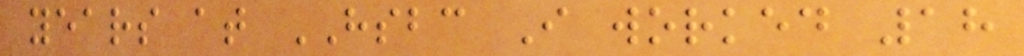years at HSBC I worked 18
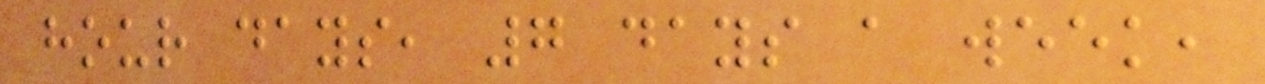hour days, 7 days a week,
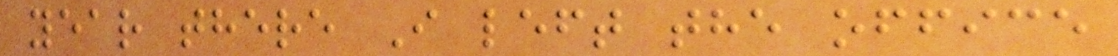year there I left the office
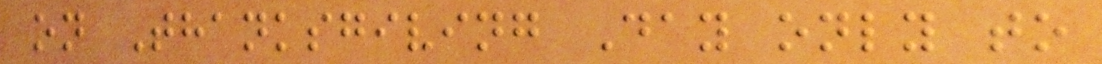on Thanksgiving Day only to
